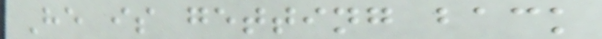He is getting back
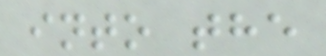into the
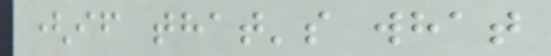(if that's what
